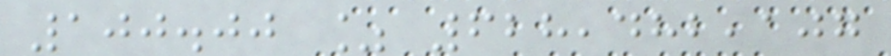100.00 % 628,482,107
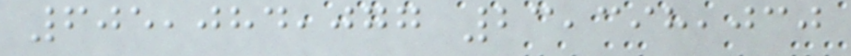605,084,077 23,398,030
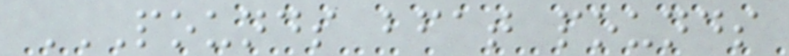POUNDS BFAT POUNDS
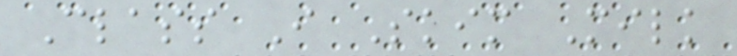Class I Skim Milk
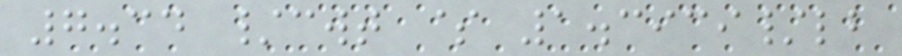7.34 /cwt $ 1.3939/lb
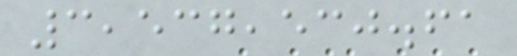3,537,530.61
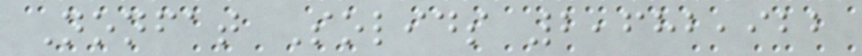Nonfat Solids 2,682,922
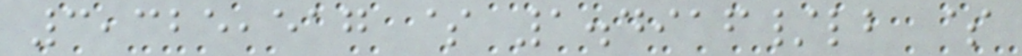3,325,517 $ 1.4916/lb $
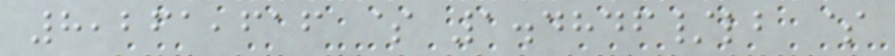8,261,616 $ 1.4846/lb $
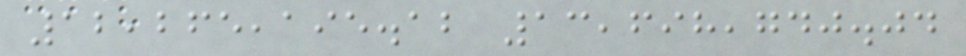12,265,195.12 13,698,740.04
